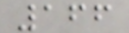166
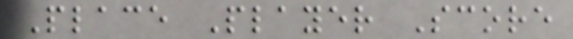Place Player Score
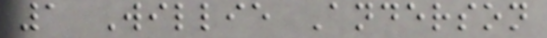1 Willie Anderson
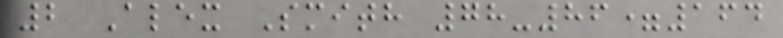2 Alex Smith 78-86=164
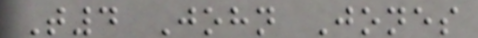T4 John Jones
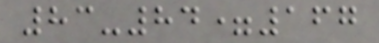83-84=167
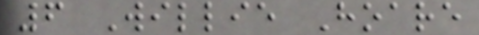6 Willie Hoare
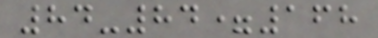84-84=168
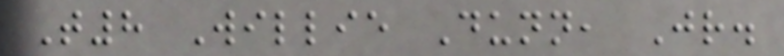T8 Willie Dunn, Jr.
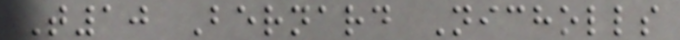T10 Bernard Nicholls
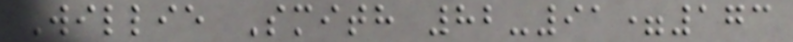Willie Smith 82-91=173
